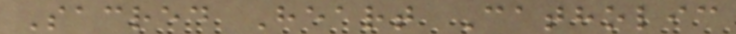Sacred Heart Catholic
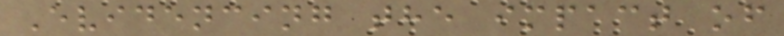Evidencing the impact of
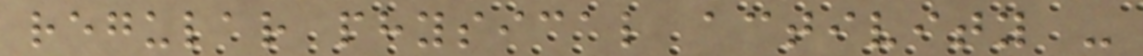regular physical activity -
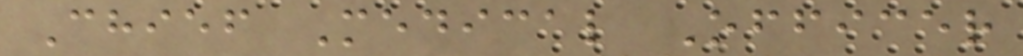Chief Medical Officer
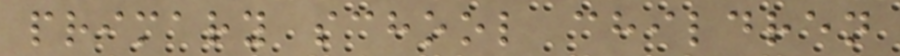primary school children
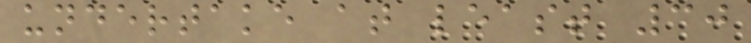undertake at least 30
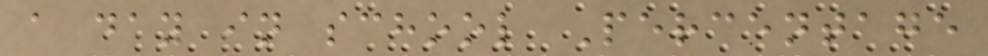a day in school Percentage
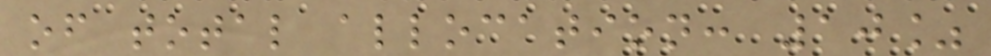of total allocation: 10%
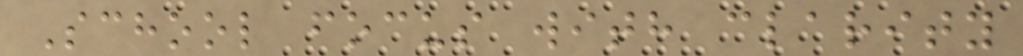School focus with clarity
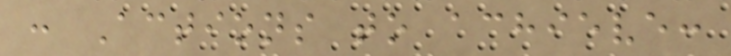: Actions to achieve:
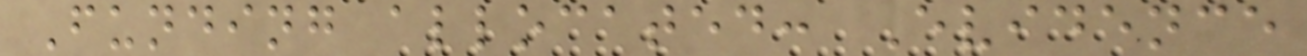Funding allocated: Evidence
